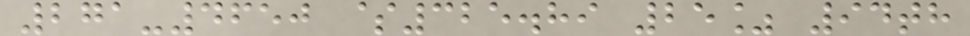271-4650 $325.89 25% 94th
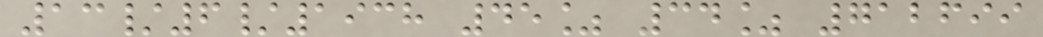13/6/1938 45% 34% 712699
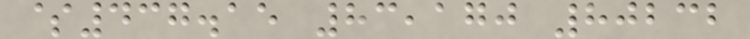$437.15 83,170 80232
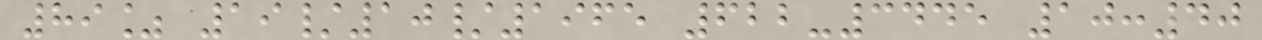89% 19/10/1965 622-3445 10:40
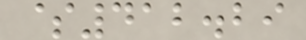$412.29
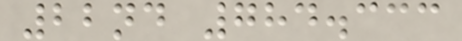22nd 784.333
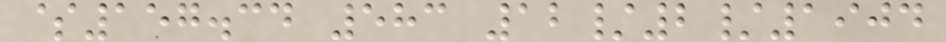$157.34 583 12/2/1904
